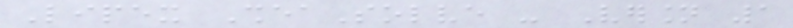Lipex SheaSolve - Version 1
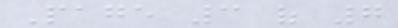Page 3 of 7
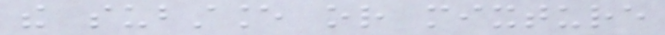the substance or mixture
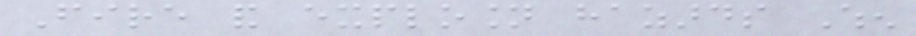Fire and explosion hazards When
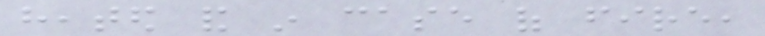heated and in case of fire,
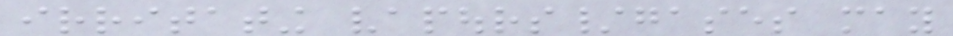irritating vapours/gases may
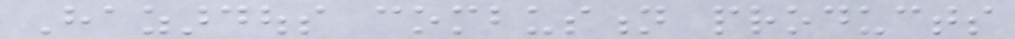Hazardous combustion products
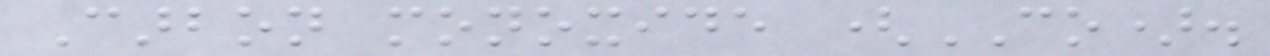Carbon monoxide (CO).
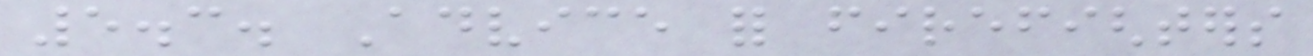5.3. Advice for firefighters
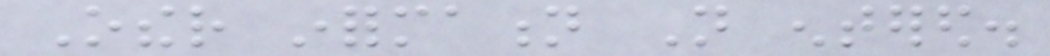Other information Not entered.
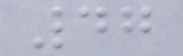47
